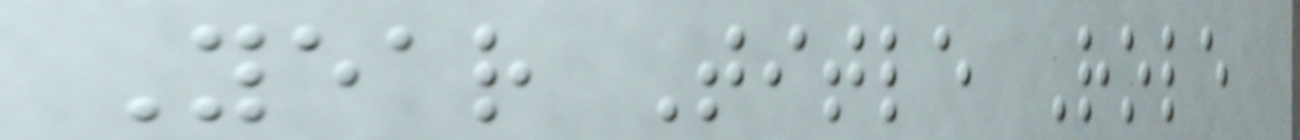Year Title Role
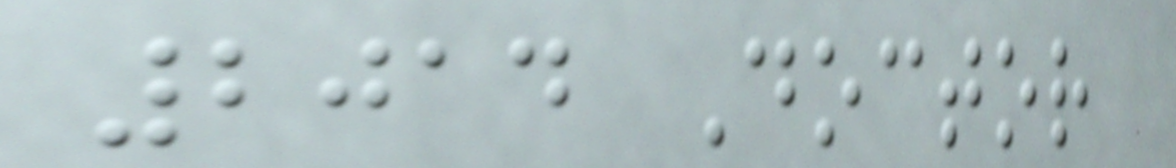2014 Doctor
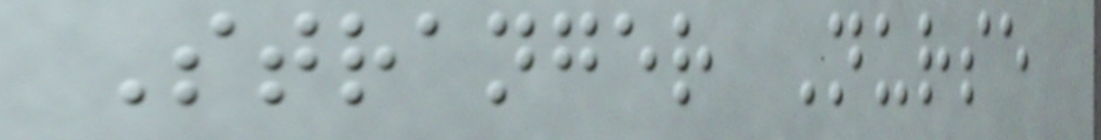Stranger Nurse
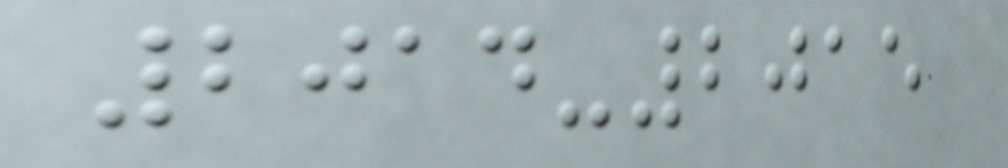2014-2015
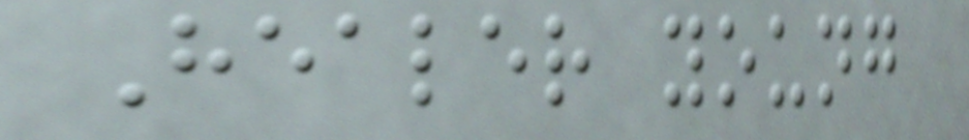Healer young
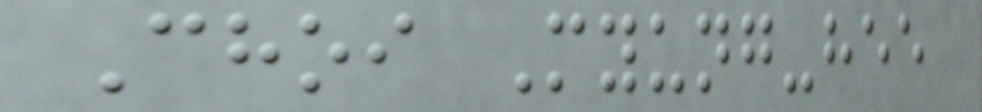Choi Myung-hee
